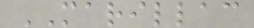MARILLAC
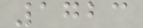1723
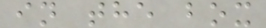in the box
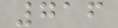716
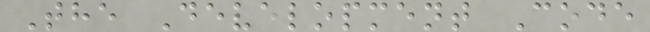The Development Code
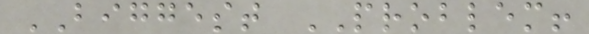BIGGEST PROBLEM!
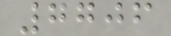7706
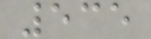535
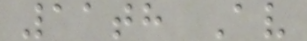11th Av
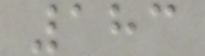183
